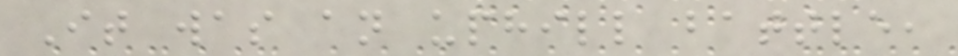It was an uphill battle,
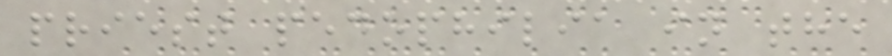priest pedophilia in the
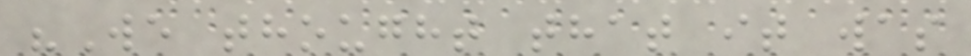"We thought that it was
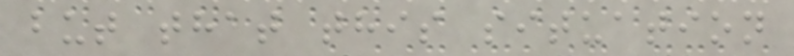but that this situation
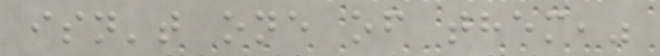isn't one of them,"
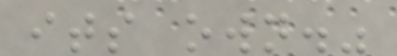its own."
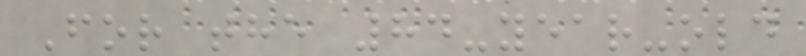For the 84-year-old
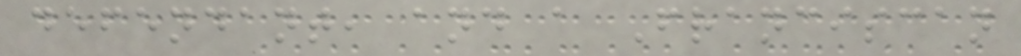defendant, and a Franciscan
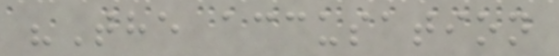"The accusation
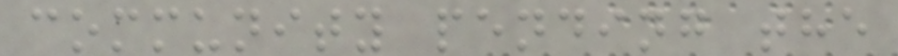community pending the
